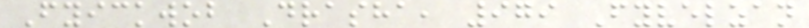Fyickwob Drasha, 979 Fyvelzan
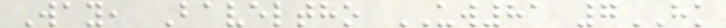Way, Baveltho UW81 7HK
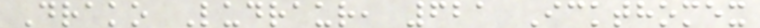Drako Ludraur, 621 Ickthomex
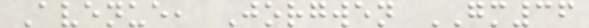Avenue, Jorgwen GM36
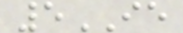5IE
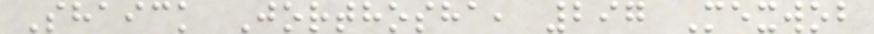Shaick Jorthosha, 297 Mexwob
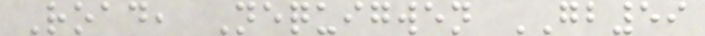Road, Nequigwen GB59
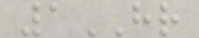1HR
